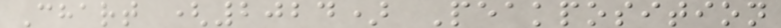Chart (2024) Peakposition
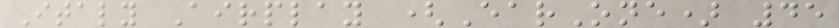Italy Airplay (EarOne) 45
